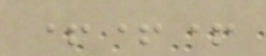+++
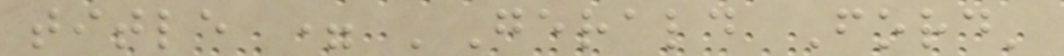title = 'Gerald Ford'
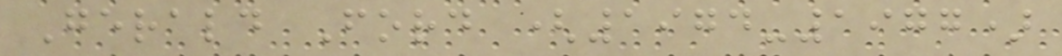Gerald Ford (1974-1977)
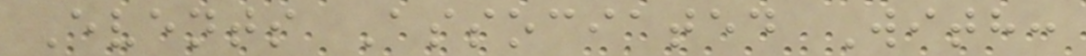Events Associated With:
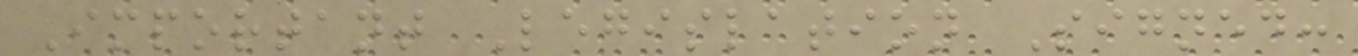Important Legislation Signed:
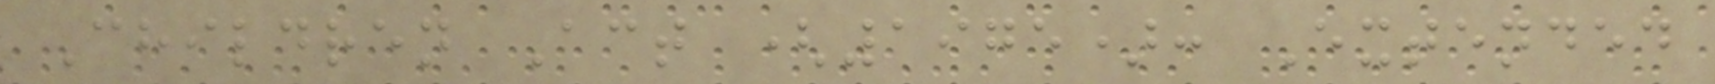Children Act (1975): Extended
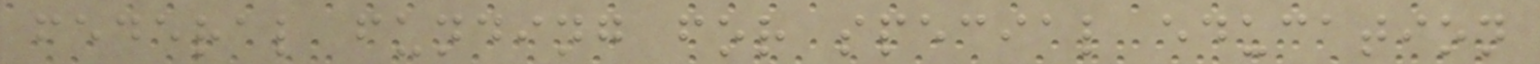federal funding for special education
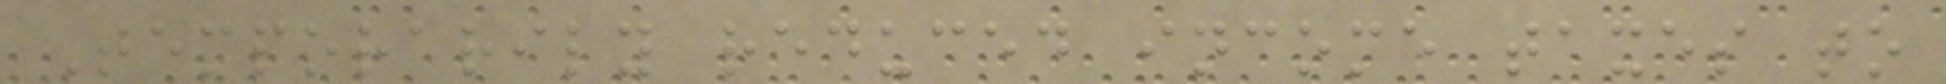Temporarily reduced income taxes to
